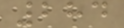284
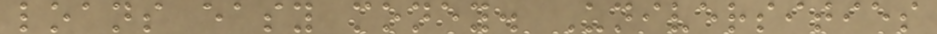loans easy money. Universities
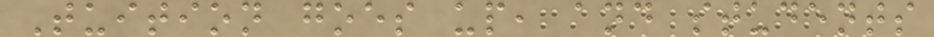Tuition goes up, and students
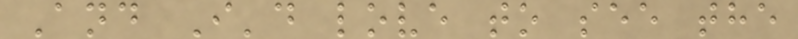And I'd love to see the
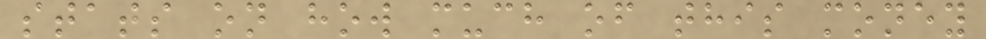stats on how much of this money
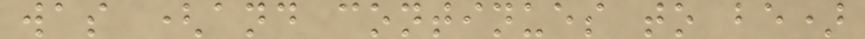was (and continues to be)
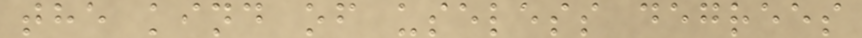the kind of useless degrees
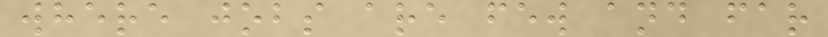where jobs are few and far
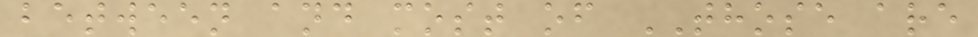between and most of THOSE are
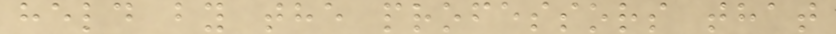held by the professors that
